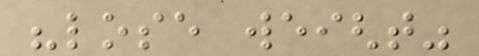"lose weight"
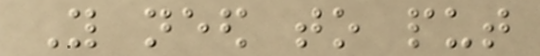You need to put
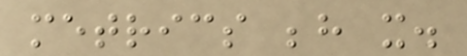metrics behind it.
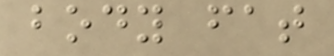body fat
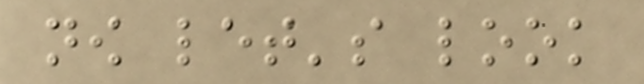now let's look
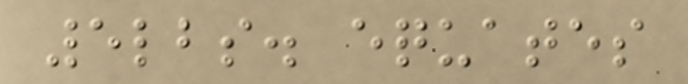5lbs. equates
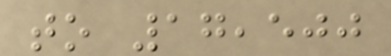to 17,500
